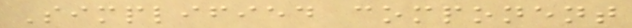Simplified component
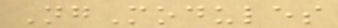NgModules
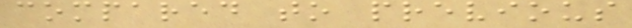compared to previous
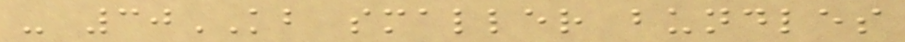- 30KB smaller bundles
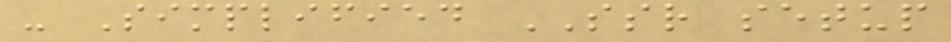- Simplified SSR setup
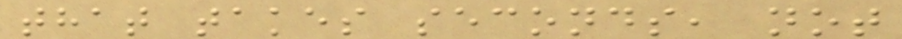that takes seconds, not
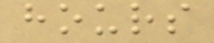hours
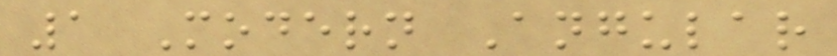1 Modern Angular
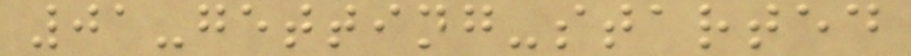01-getting-started
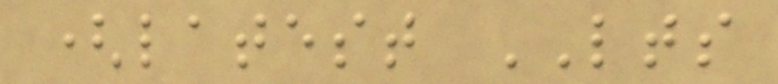(latest LTS
